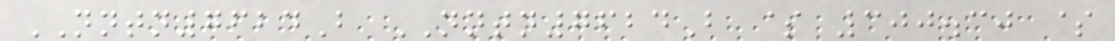NNTN7624B NNTN7624B $ 300.30 $
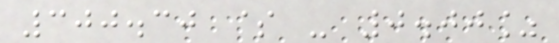300.30 $ - 0.00%
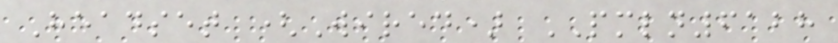Headset (Wired) PMLN6128
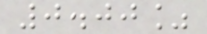0.00%
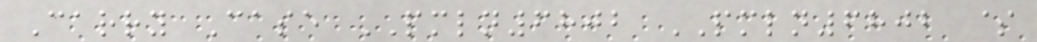Carry Case PMLN6802 PMLN6802 $
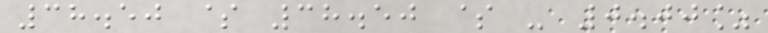38.50 $ 38.50 $ - 0.00%
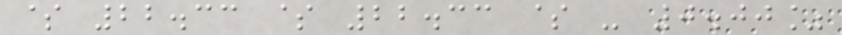$ 22.33 $ 22.33 $ - 0.00%
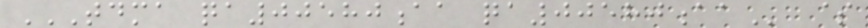TDMA QA00580AA QA00580AA $
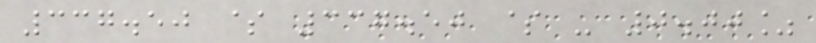337.50 $ 337.50 $ - 0.00%
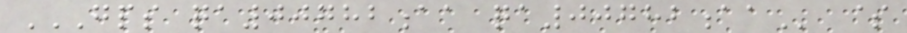GPS QA00782AA QA00782AA $
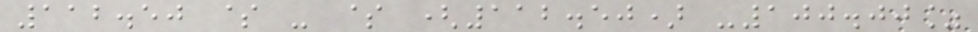112.50 $ - $ (112.50) -100.00%
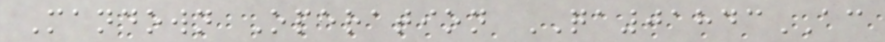Mandown Operation QA01843AC
